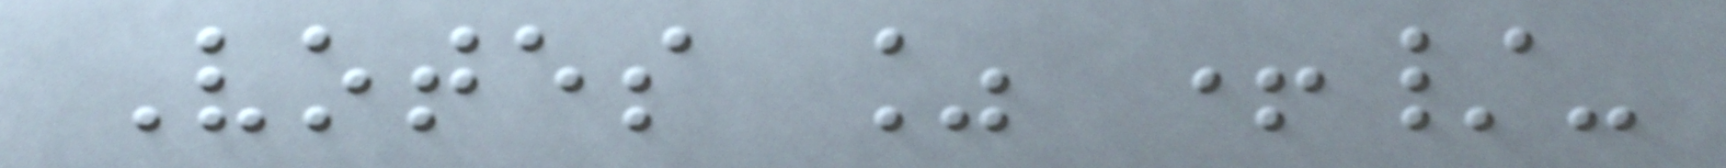Votes % +/-
